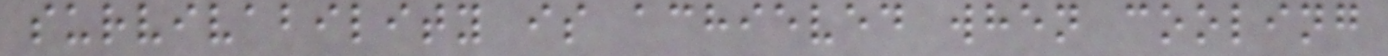survivability is achieved when cooling
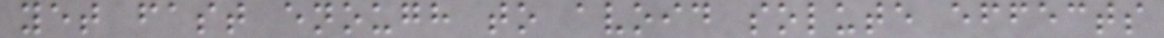yet fast enough to avoid solute effects
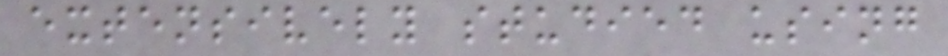extensively studied using
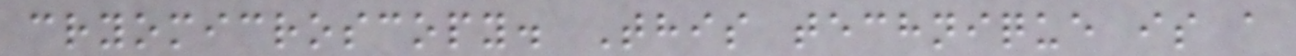cryomicroscopy. This technique is a
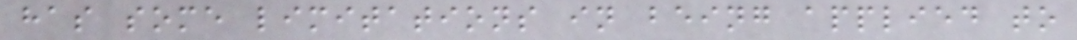has some limitations in being applied to
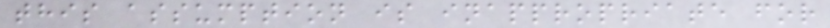this assumption is inappropriate for
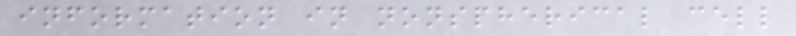information in nonspherical cell
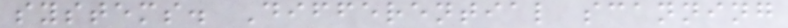systems. Differential scanning
